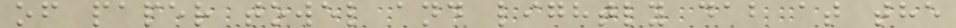of paper towel and lightly dab at the
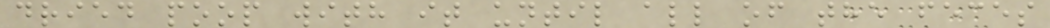dried poop with it until all of the feces
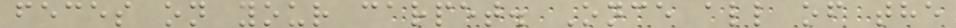feces on your carpet. Once all of the
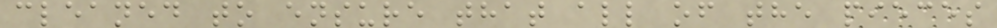cleaned to ensure that all of the pieces
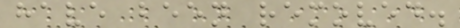have been removed.
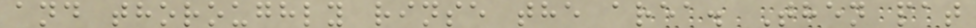and thoroughly rinse the area. Then pat
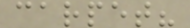carpet?
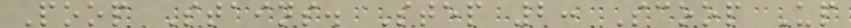Poop Stains. Step 2: Scoop Up
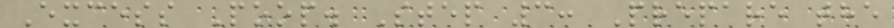Excess Poop. Step 3: Prepare the
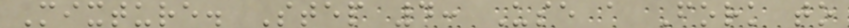Mixture. Step 4: Use a Fork to
